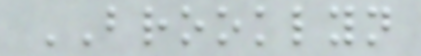BROOKLYN
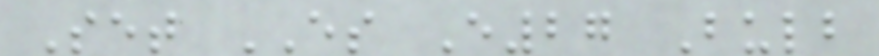Set ES E27 Bulb
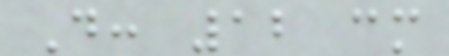D: 12 cm
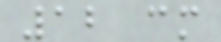12 cm
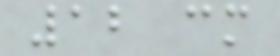12 cm
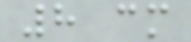8 cm
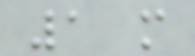1 m
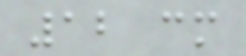12 cm
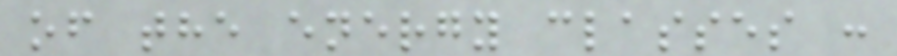of the energy classes :
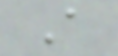A
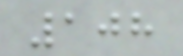108
